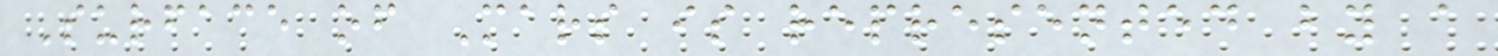Surface of Mars is represented by a
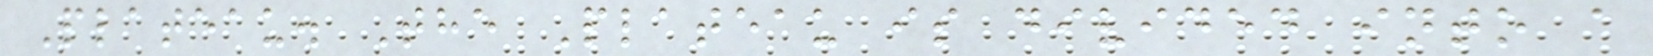Plateau. The Plateau is divided into a
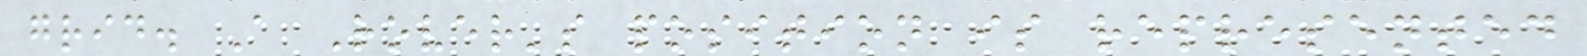grid. A Rover's position is represented
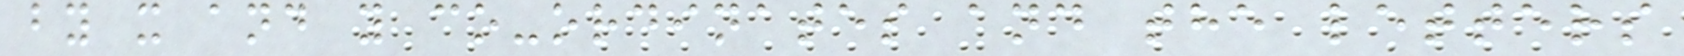by x and y co-ordinates and the letters
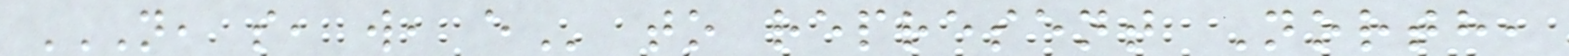N, S, W, E to represent North,
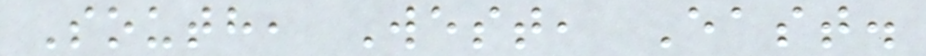South, West, East.
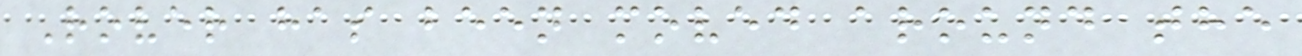Rover has been moved around the
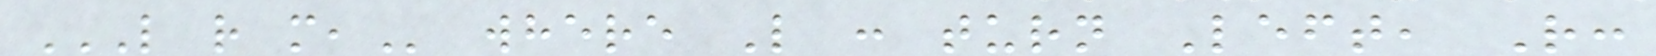L R M, where L : turn Left, R:
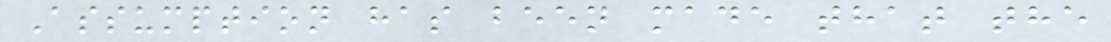Assumption has been made that the
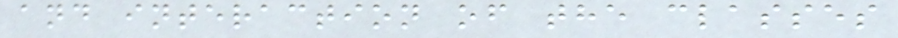and interaction of the classes
